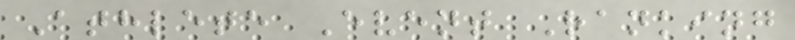Athlete Event Ranking
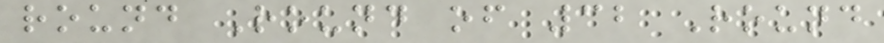round Round of 32 Round
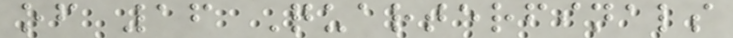of 16 Quarterfinals
